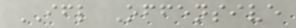IFL Offensive
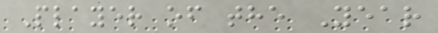Player of the Year
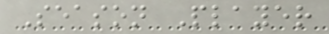Season Player
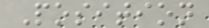Position
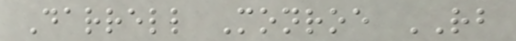Darrell Monroe RB
